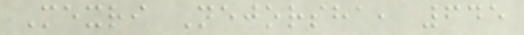Mexri Nejorsha, 645
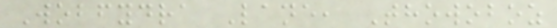Wobfydra Lane, Thowoboz
